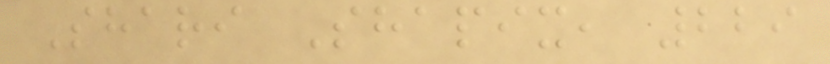Shari Shapix, 229
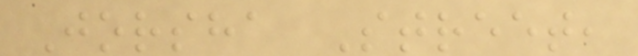Jorsha Street,
